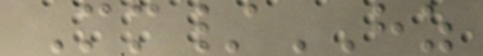Mm/HZ
